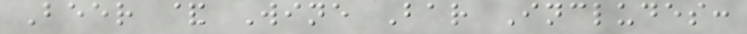Beer & Wine Bar Includes:
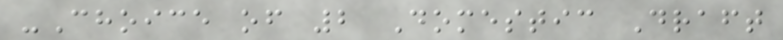-Choice of 2 Domestic Draft
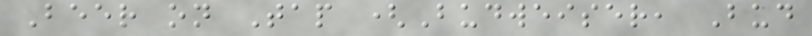Beer on Tap (Budweiser, Bud
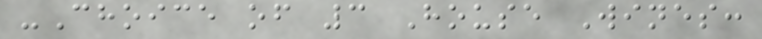-Choice of 3 House Wines:
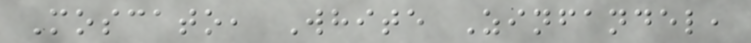Moscato, White Zinfandel,
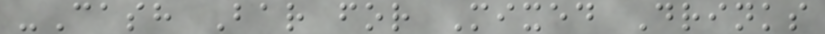-Cash Bar for Mixed Drinks
